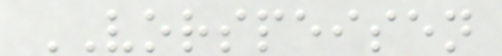VORSPEISEN
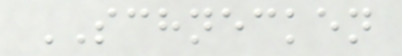SCHNECKEN
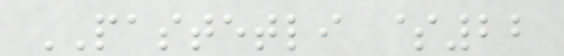PASTETLI $22
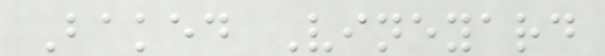Baked Vineyard
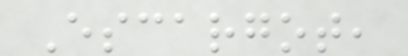Escargot,
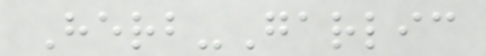Herb-Garlic
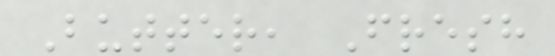Butter, Fresh
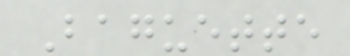Baguette
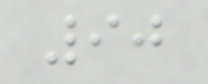90
